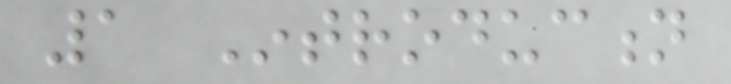1 Introduction
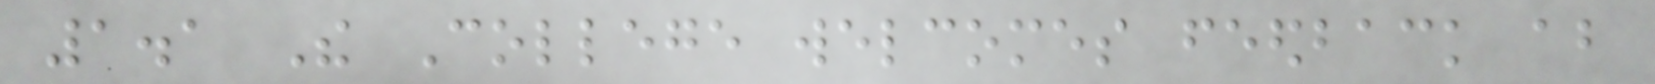1.1 The College welcomes feedback about
